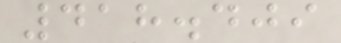418.409
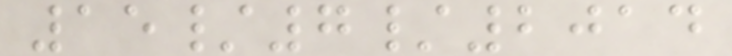15/7/2014
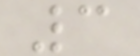3
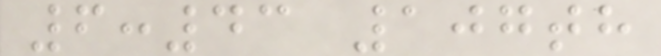6:43 107th
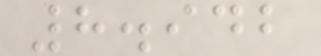8.942
